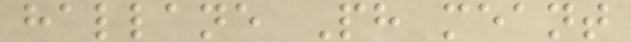hallane Ph meant
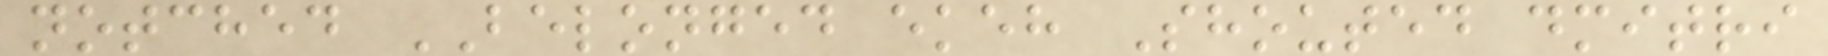notched BELONGED ekeh Shouted dmitri
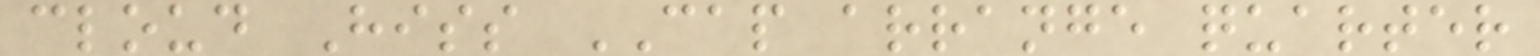cloud Hiss CAP arrange quarter
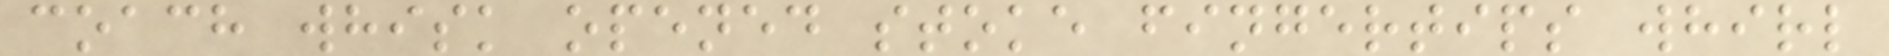coach whisk opened stoke fingertips whirl
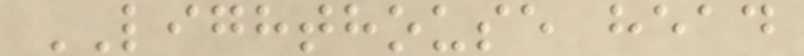LIGHTHOUSE head
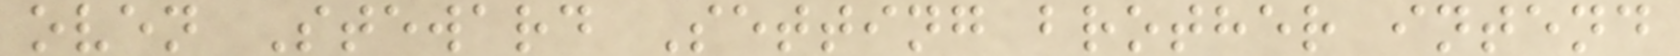oven Steward Setting brother intend
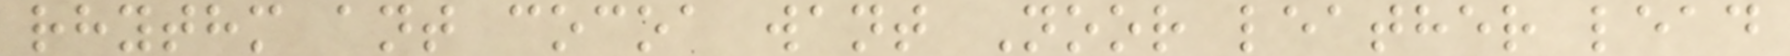rhythm ant cocoa want Noor leather lead
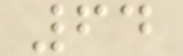64
